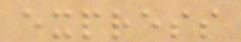express
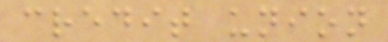credit union
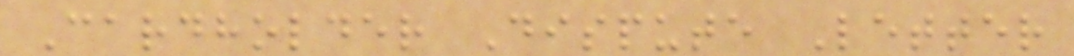Cardholder Dispute Letter
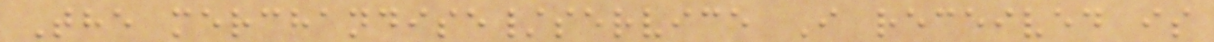The merchandise/service I received is
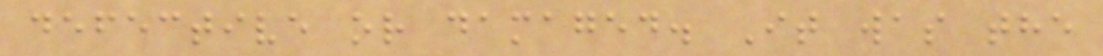defective or damaged. It was the
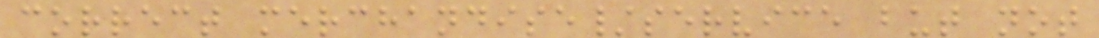correct merchandise/service but not
